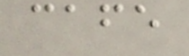cafe
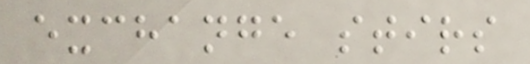exchange stirs
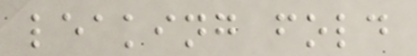leaking fold
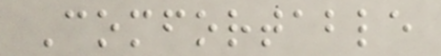Comfortable
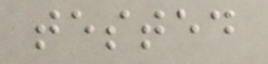tested
